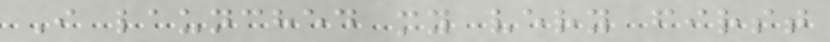I launched my very first
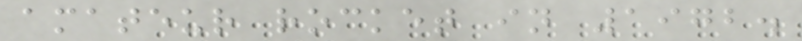amateur rocket in 1972.
